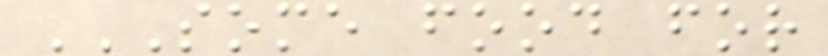SOME FOOD FOR
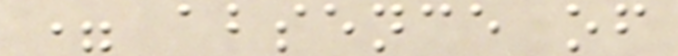= absence of
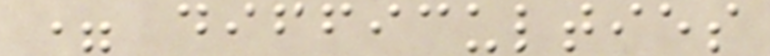= difficulties
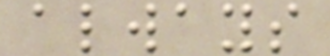always
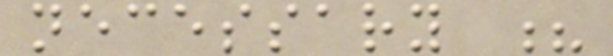necessary ?
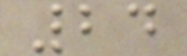24
